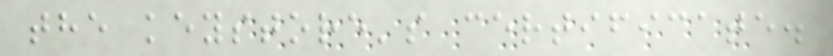the keystore's certificate.
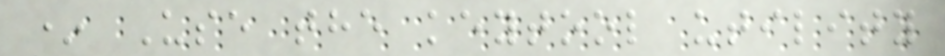* Use the keytool utility
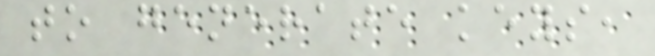to generate keys,
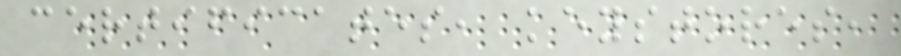certificates, keystores,
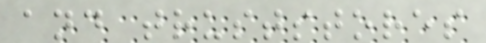and truststores
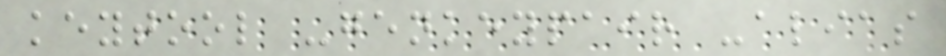keytool -genkeypair -alias
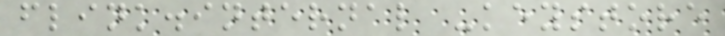flink.internal -keystore
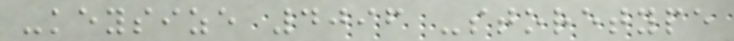-keysize 4096 -storetype
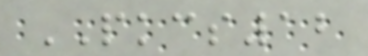PKCS12
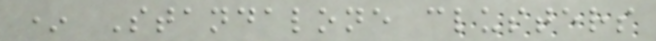* Standalone clusters
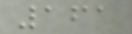161
